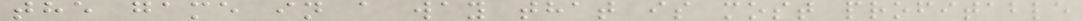the game in a way that is most profitable
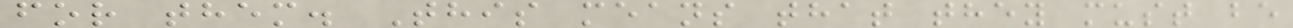for them. This means that they must be
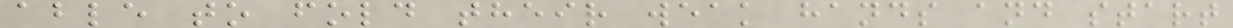able to fold their weak hands and start
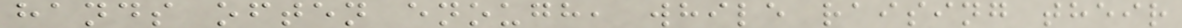hands often enough, while raising their
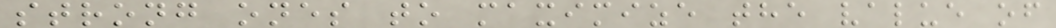strong ones to maximize the value of
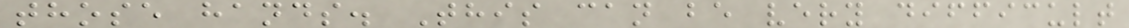those hands. This can be very difficult
